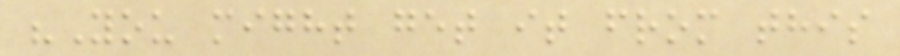"You might get it from this
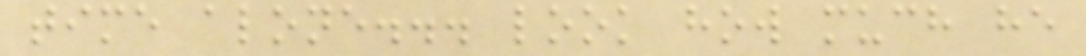time alone... look how much he
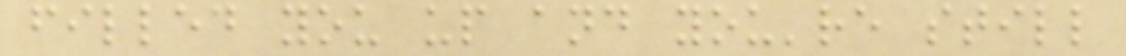filled you up and you're still
